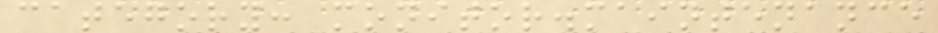category: monitor.maintenance
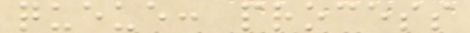queue: process
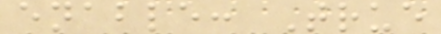enable: True
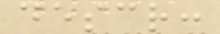descr:
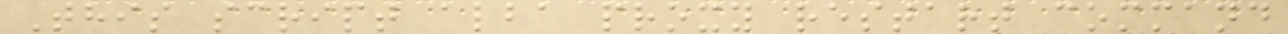This script alba proxy restart command
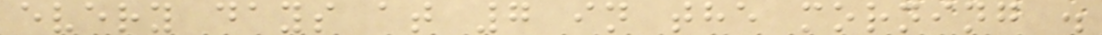every days at 7 in the morning .
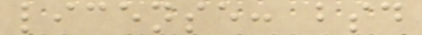license: bsd
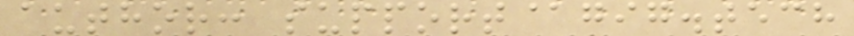author: support@gig.tech
